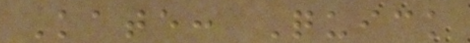Kate: Quick
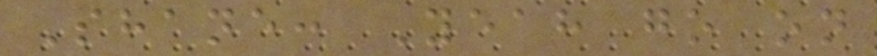Shane: Yeah go on
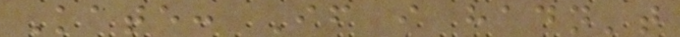Kate: If i hadn't
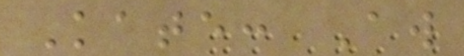Kate: Aw
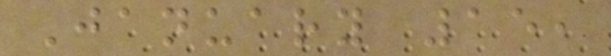January 15,
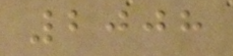2008
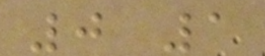0 1
